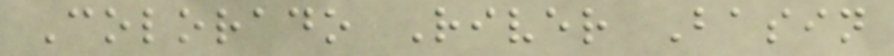Colorado River Basin
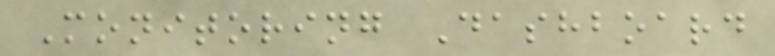Monitoring Dashboard
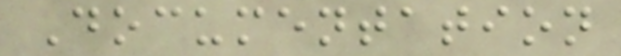Documentation
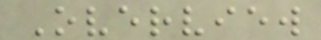Overview
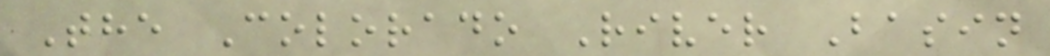The Colorado River Basin
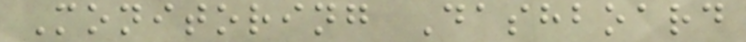Monitoring Dashboard
